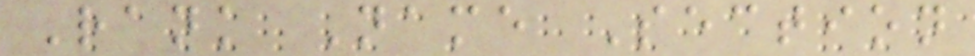Rank Name Section
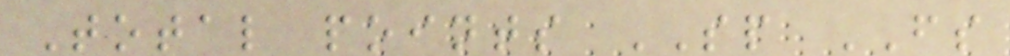Total points SP FS
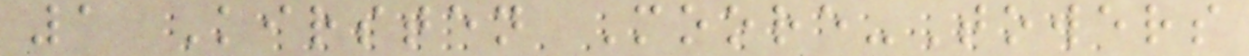1 Kirsten Moore-Towers
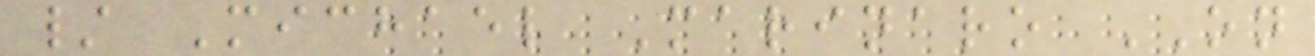/ Michael Marinaro ON
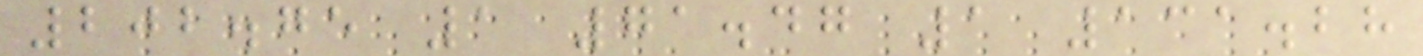202.75 1 71.47 1 131.28
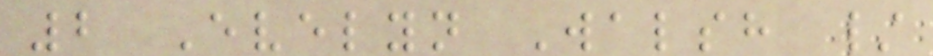2 Evelyn Walsh /
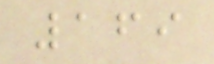169
